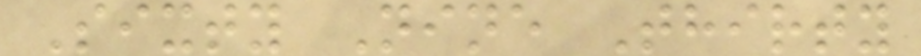Sixty Nine Thirty
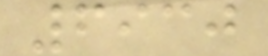6930
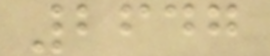2647
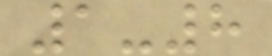1-8
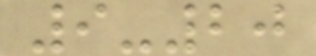9-20
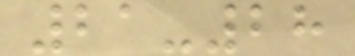21-28
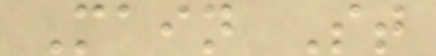Main St
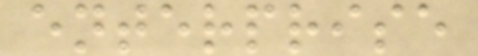enterprise
